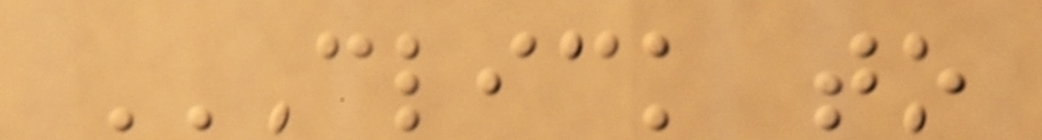CLICK TO
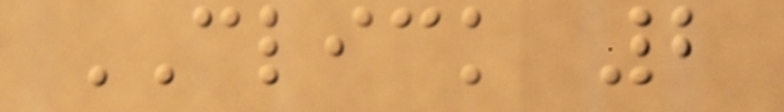CLICK 2
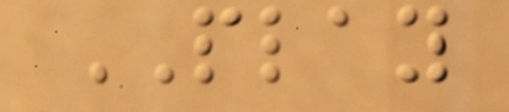PLAY
